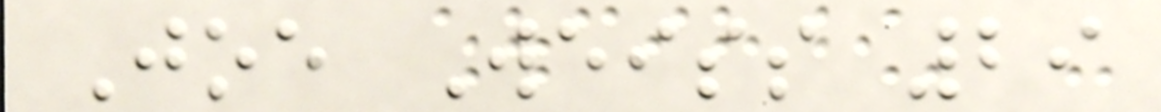Joe Weiss 29
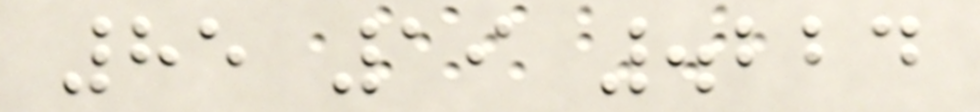85 19 .224
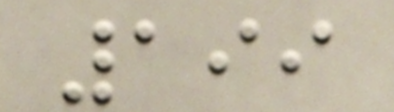199
